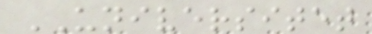UNIVERSITET
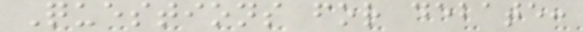Questions for debate:
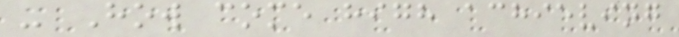- How come high achieving
